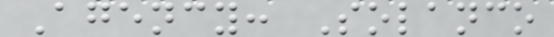Agency: Solanco
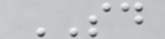SD
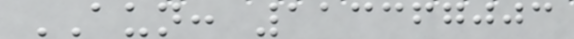AUN: 113367003
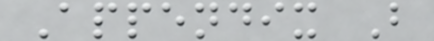Appendix B
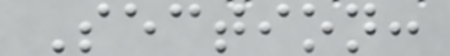Section:
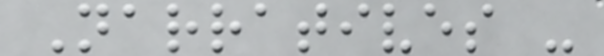Narratives -
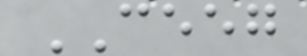CEEG
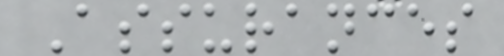Assurances
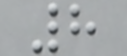8
